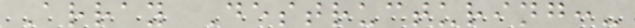Array Destructuring:-
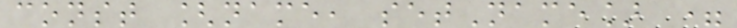const [name, setName] =
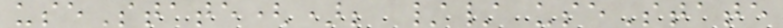useState(); // useState
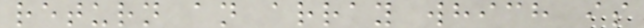return an array which is
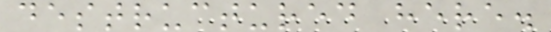destructured here.
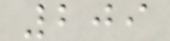209
